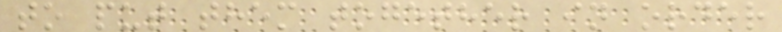to put them together in order
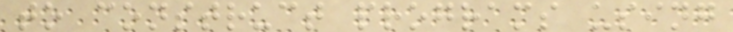to construct programs using
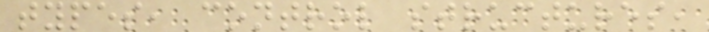types, control structures,
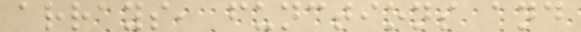arrays, functions and
